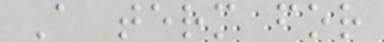A term for
